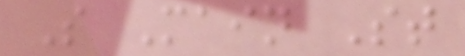S Main St
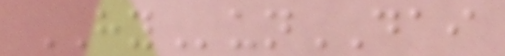HYunDAI
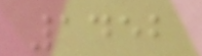1452
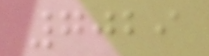7029
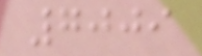7009
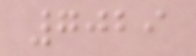7029
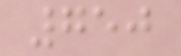750
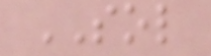SOL
